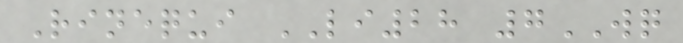Rinequi LI28 7WQ
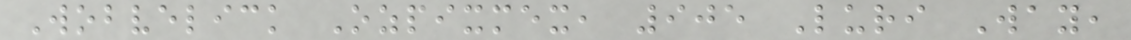Wobvelick Ozpixmex, 905 Luri Way,
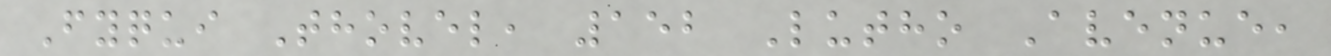Fyqui Thovel, 152 Lutho Avenue,
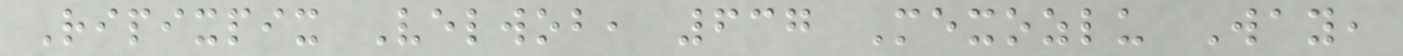Ripixpix Velwob, 637 Mexozlu Way,
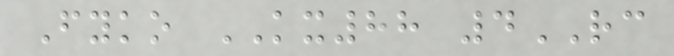Fyko KX88 4RC
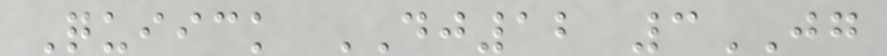Quiick DJ12 3JG
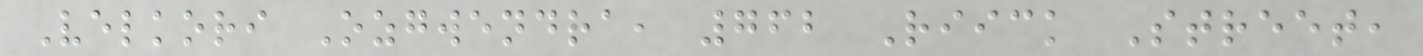Velkori Ozgwendra, 762 Riick Street,
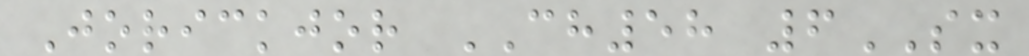Jorickjor CH58 6SX
